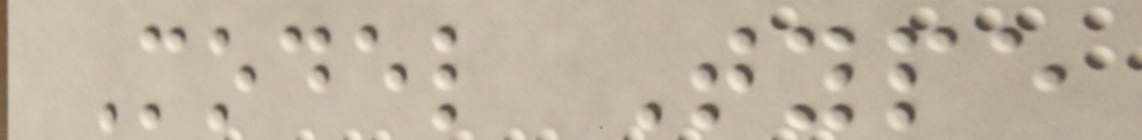Model Type
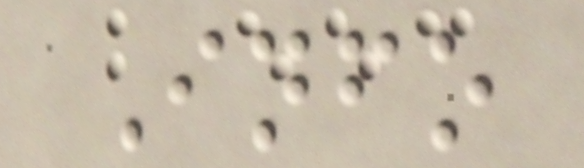Info
